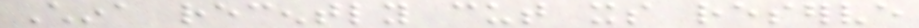China recently cut its reserve
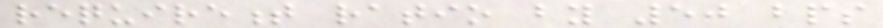requirement ratio by 50 bps
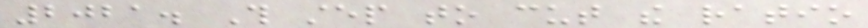2021. This step to cut the ratio
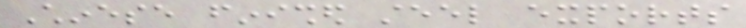Chinese finished steel exports
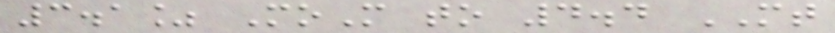3.1% MoM to 4.4 MT
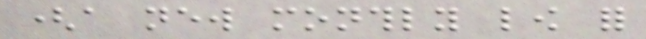(a new monthly low for
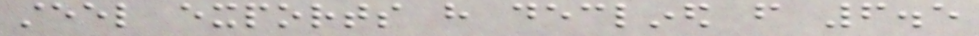steel exports have declined from 6.5
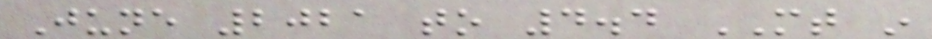June 2021 to 4.4 MT in
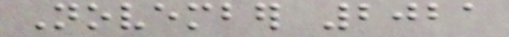November 2021
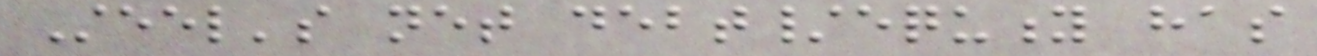Steel's net debt/equity has
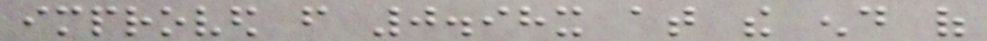improved from 0.98x at the end of
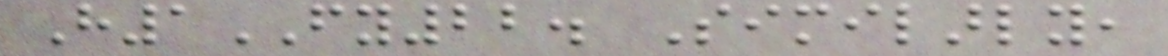H1FY22. Similarly,
